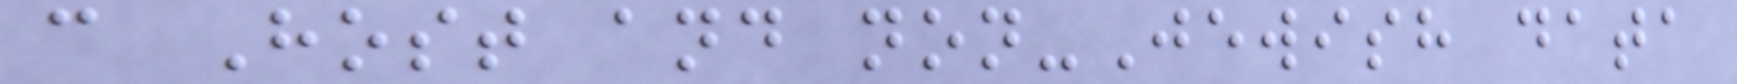c Host and non-Jewish data
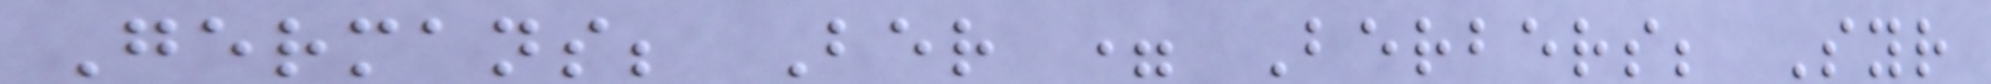Germans; Ber = Berbers; Syr
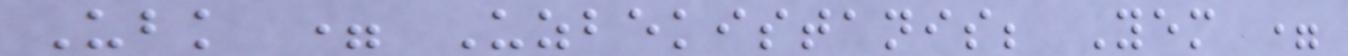Ubk = Uzbekistanis; Yem =
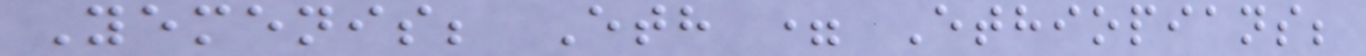Yemenis; Eth = Ethiopians;
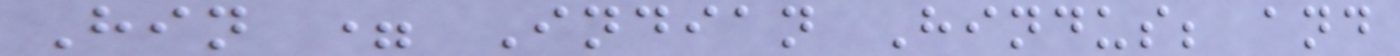Hin = Indian Hindus; and
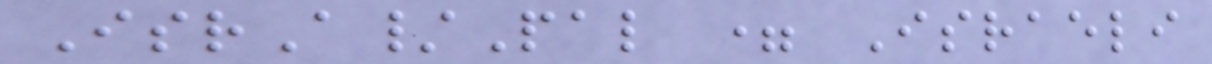IsrA/Pal = Israeli
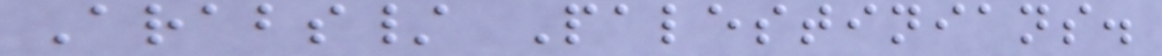Arabs/ Palestinians.
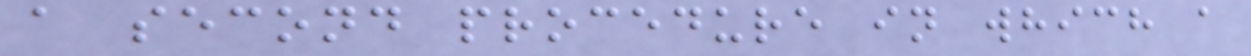a second procedure in which a
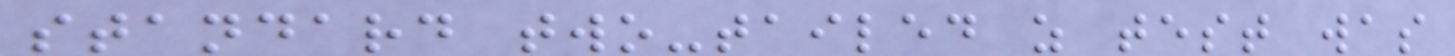standard two-tailed z test was
